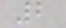2
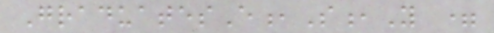GraduatesE,S,Y =
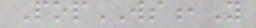PopWS,Y
